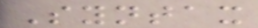Syntax
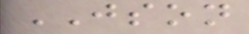JSON
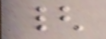{
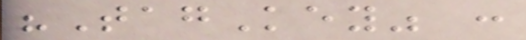"TagKey" :
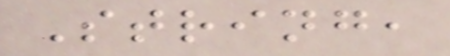String,
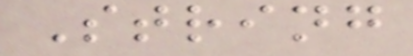String
